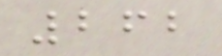262
